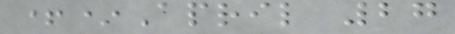+*April 27
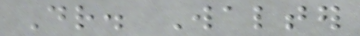Dr. Walter
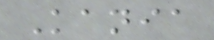Kania
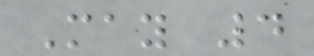May 4
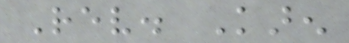Rev. Karen
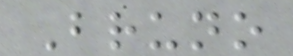Bruno
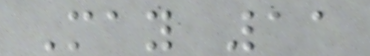May 11
